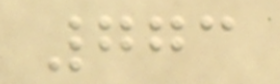773
